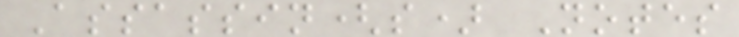Assassin(s) Notes
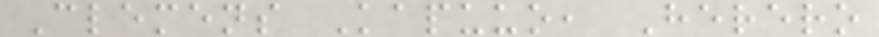Clemens Kapuuo, Herero
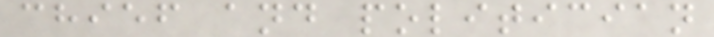chief and politician
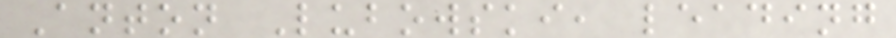Anton Lubowski, leading
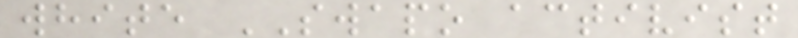white SWAPO activist
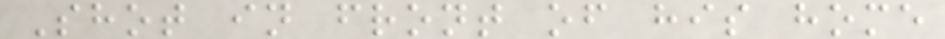Shot in front of his home
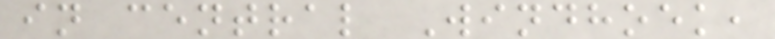in central Windhoek,
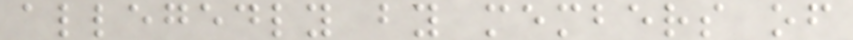allegedly by members of
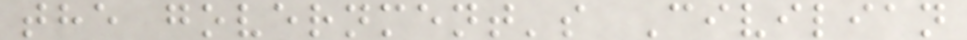the government's Civilian
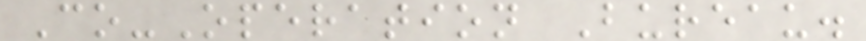Co-Operation Bureau.
